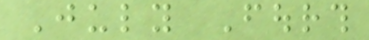July Fourth
